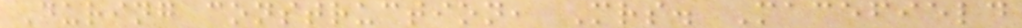During construction, Mrs. Macefield
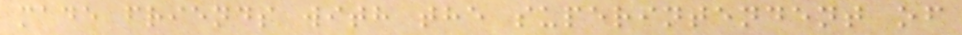made friends with the superintendent of
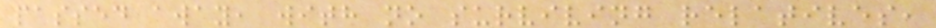passed away, with no surviving relatives,
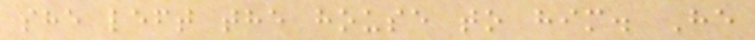she left the house to him. He
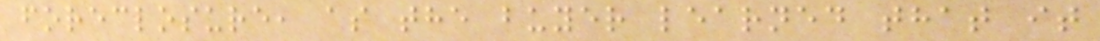foreclosure, as the buyer learned that it
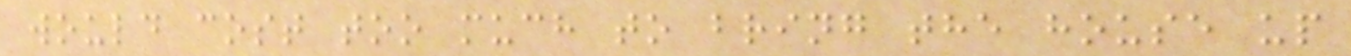would cost too much to bring the house up
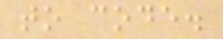to code.
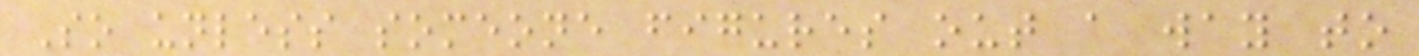So unless someone figures out a way to
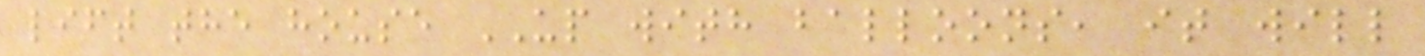lift the house UP with balloons, it will
